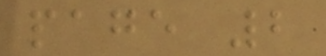page 2
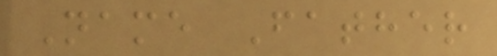Name Father
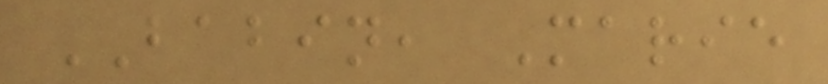BABIN, Marie
